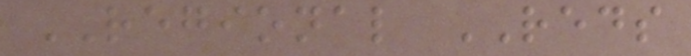REGIONAL REDS
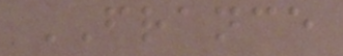FRANCE
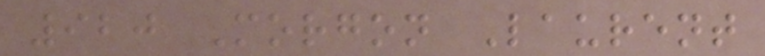920 Morgon Laurent
